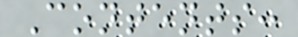Contents:
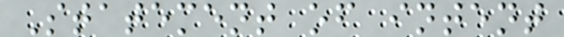Statement of intent
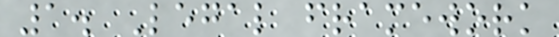1. Legal framework
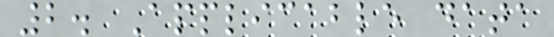2. Applicable data
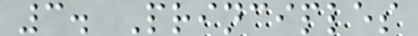3. Principles
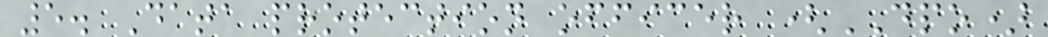5. Data protection officer (DPO)
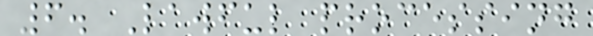6. Lawful processing
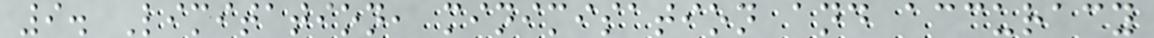9. Limitation, minimisation and accuracy
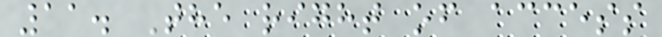11. The right of access
